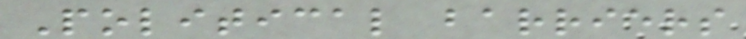Political barriers
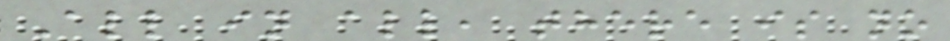All in all, there is no
